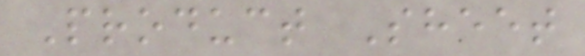Product Sheet
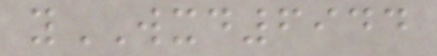yWXD6944
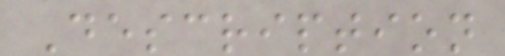Description
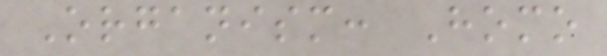Organism: Homo
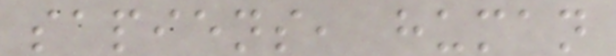sapiens, human
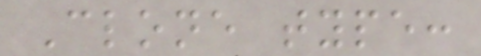Clone type:
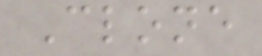Clone
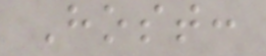Host:
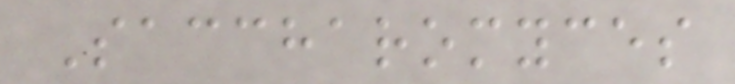Saccharomyces
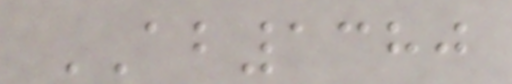AB1380
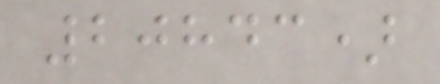20843)
